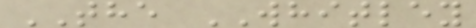THE WHITLEY
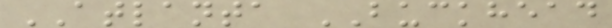ATLANTA BUCKHEAD
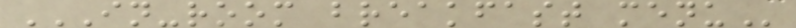IN-ROOM BREAKFAST MENU
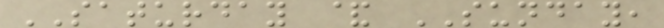SATURDAY & SUNDAY,
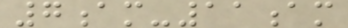7am-11am
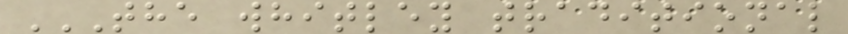THE WHITLEY TRADITIONAL
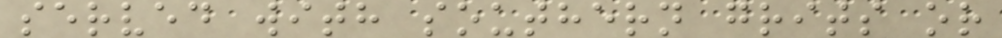served with southern grits or
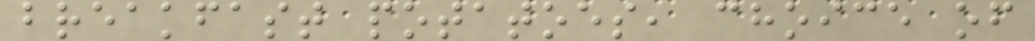breakfast potatoes, choice of
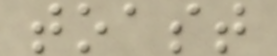toast
